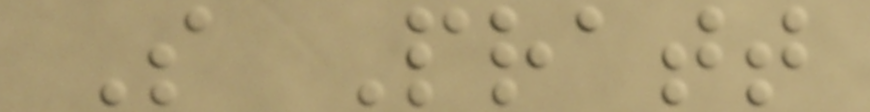S Pratt
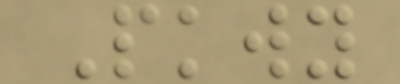Pkwy
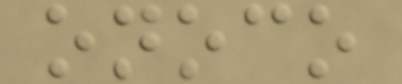onoco
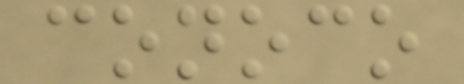conoco
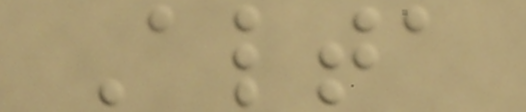Alta
